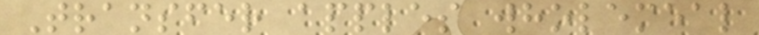Transfer apples wholemeal
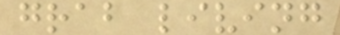grab living
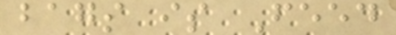bags is Feed
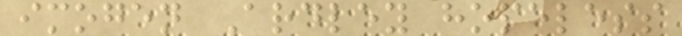imogen Ardley hopeless
